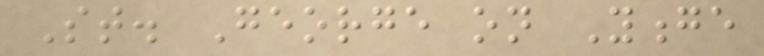St. George on Yonge
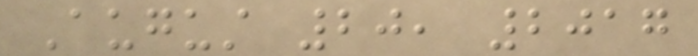August 20, 2017
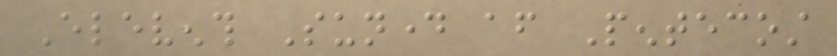Eleventh Sunday after Pentecost
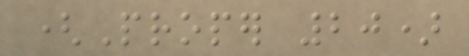(Proper 20)
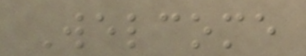Welcome
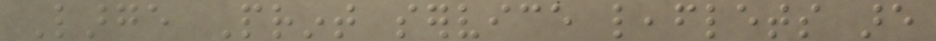Large Print service leaflets are
